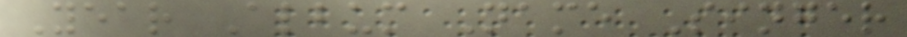Year Album Name Singer
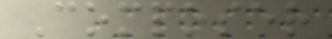Composer
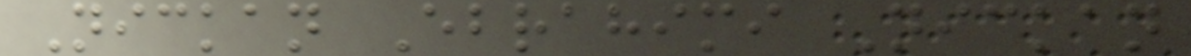Nickan Ebrahimi Nickan
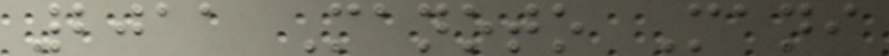2011 Manoto Mani
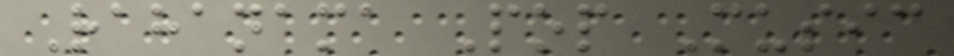Rahanama Pop Music
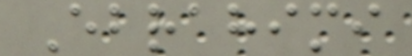Ebrahimi
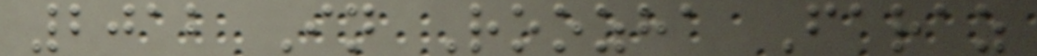2012 In Roozha Faraz
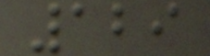129
